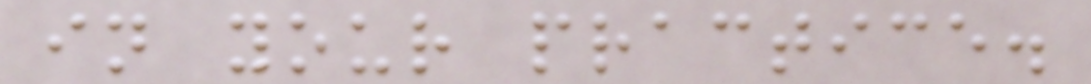in your practice.
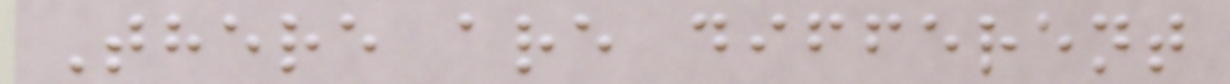There are different
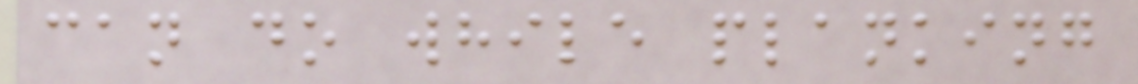can do while planking
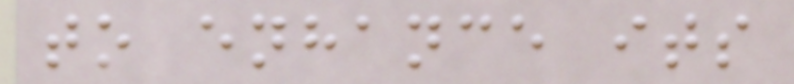to enhance its
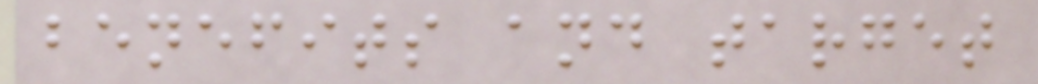benefits and target
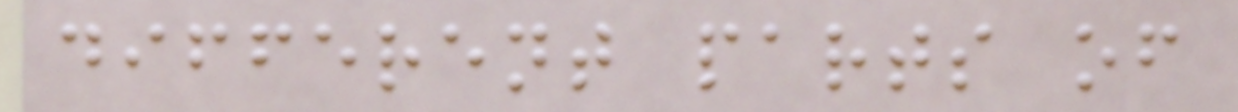different parts of
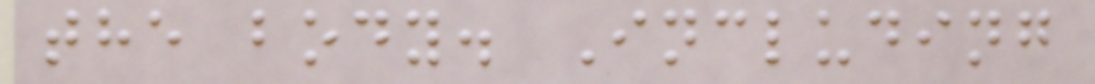the body. Including
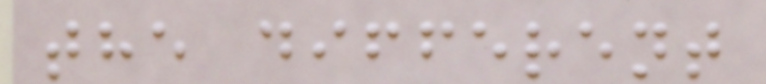the different
